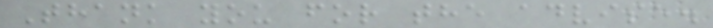Thank you for the advise.
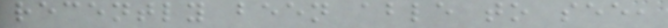recently been able to see,
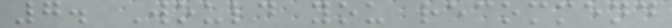7. Would you recommend
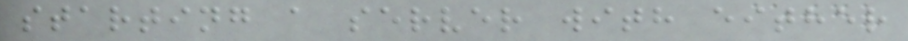starting a server with either
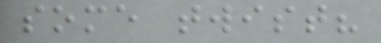some twist?
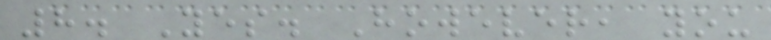8. Yes. However, you
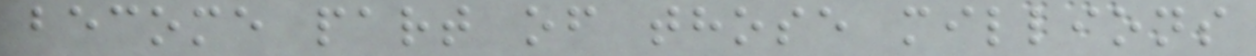become part of those millions
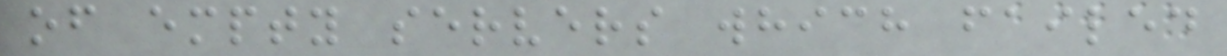of empty servers which failed
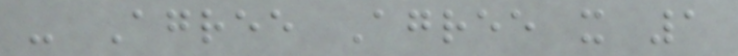- Agree Agree x 1
